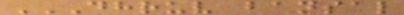DHRUV BANSAL
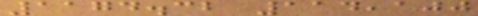1174.32 114,100
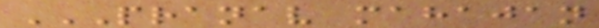PRANAV MAHAJAN
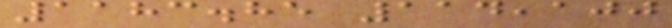1183.85 114,100
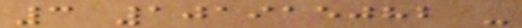3 101915082 -
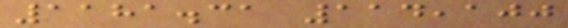1181.31 114,100
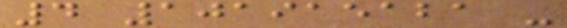4 101915121 -
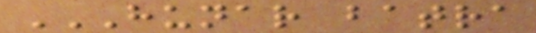HUNAR BATRA
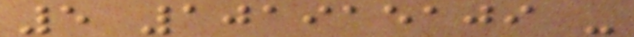5 101915109 -
